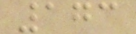173
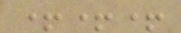+++
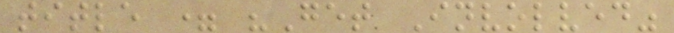title = "Get Involved"
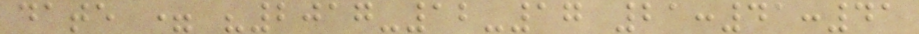date = "2017-12-17 21:41:41
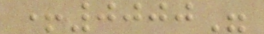+0000"
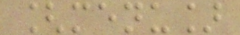[menu]
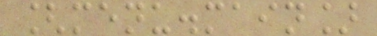[menu.main]
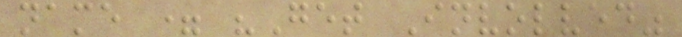name = "Get Involved"
